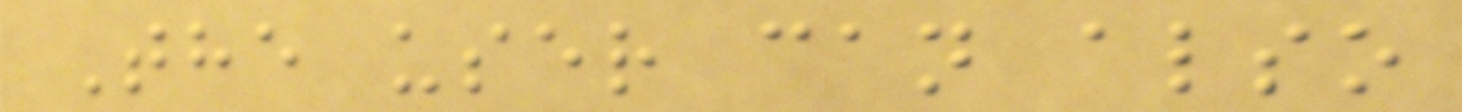The user can also
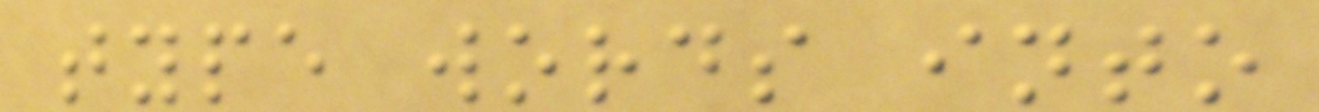type words into
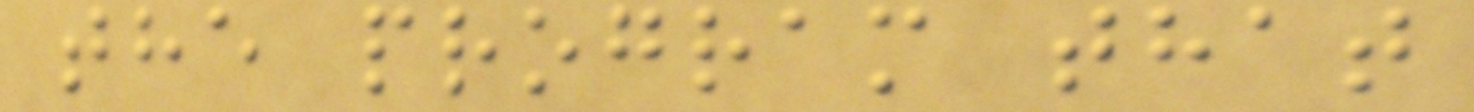the program that
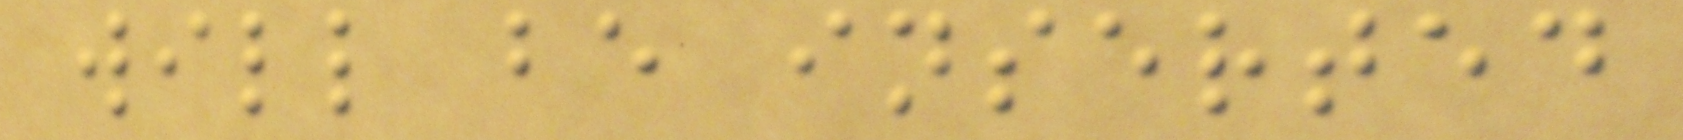will be inserted
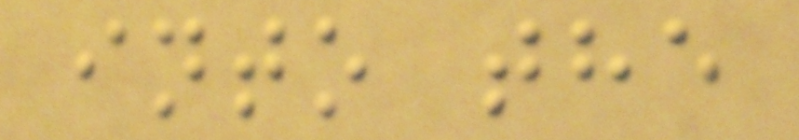into the
